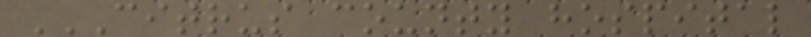CITRUS COUNTY HOSPITAL
